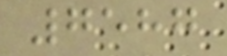7587
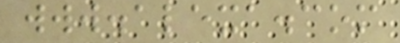www.alexa.com
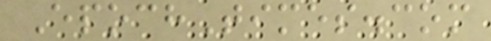EpochTimes.com
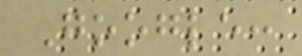Google:
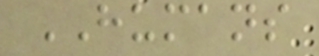HUMANS
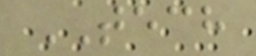TECH
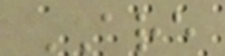ARE
